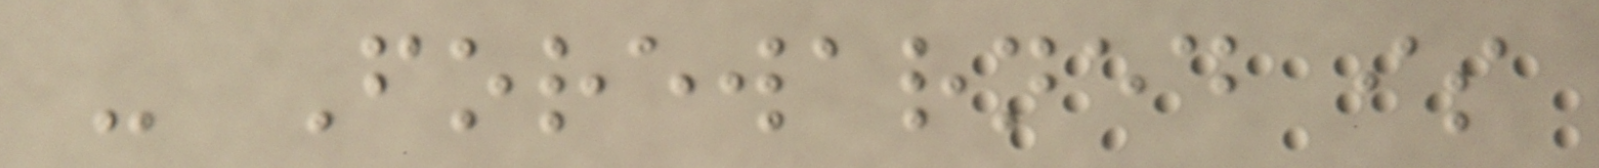- Forewarned is
